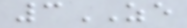3ZE
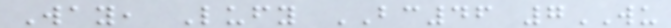Way, Lufy BC46 7WU
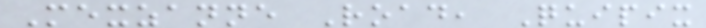Mexzanne Road, Quipix
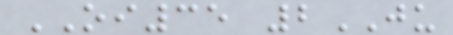OI35 2JU
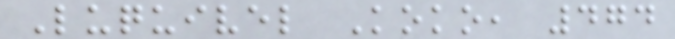Luquivel Koko, 474
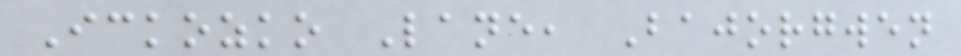Ickozko Lane, Bajorgwen
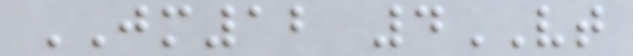JM12 4VT
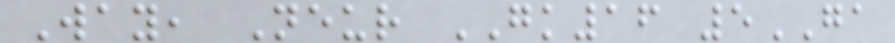Way, Neur GK16 5GA
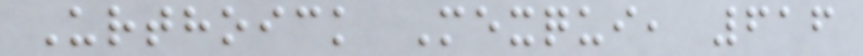Urthoick Mexqui, 616
